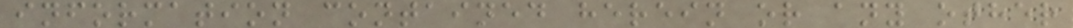information contained herein or any other
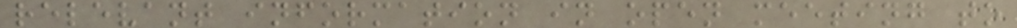relevant information in open meeting to
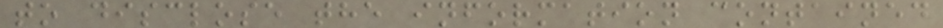to disclose the information contained
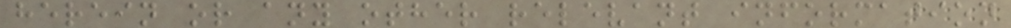herein or any other relevant information
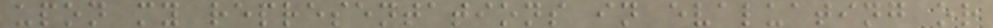upon my representations in evaluating or
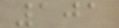101
